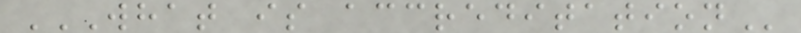WHAT IS ACCREDITATION
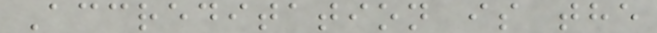Accreditation is the
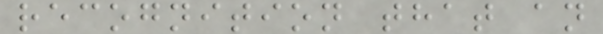recognition that an
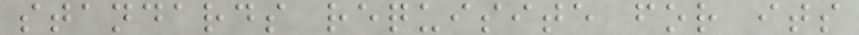standards requisite for its
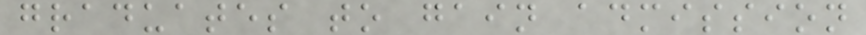graduates to gain admission
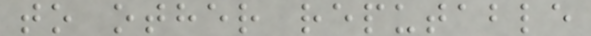to other reputable
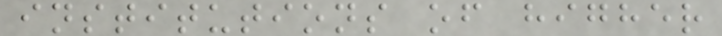institutions of higher
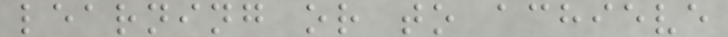learning or to achieve
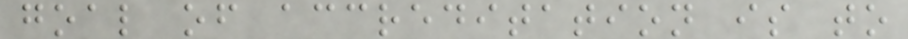goal of accreditation is to
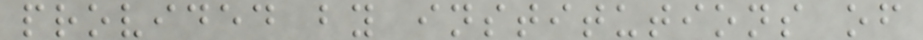provided by institutions of
